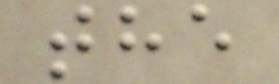the
